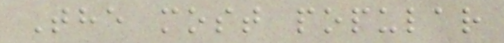The most popular
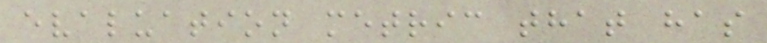evaluation metric that has
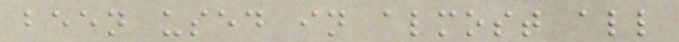been used in almost all
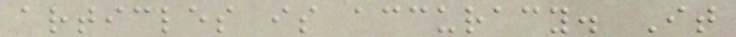articles is accuracy. It
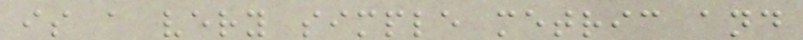is a very simple metric and
